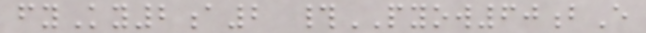fyKy2a2 #PYOW60bE
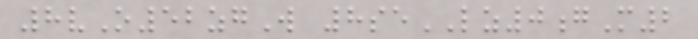8vO52zgW 8seLZ0gM2
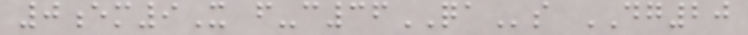0em9X f-c36QAs DG20
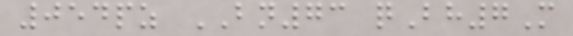054pz BN73 qBh7M
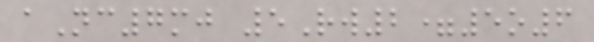aNc7mj 5Rw2=5o6
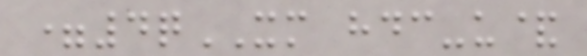=4qXM hdc-u&
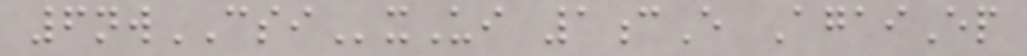6nwCSIxUi 1cE AgaiEp
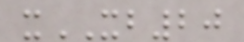xXB20
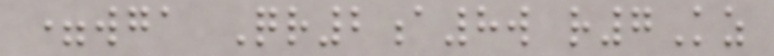=wga Qr2a8w r7Kz
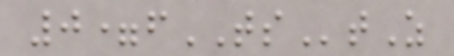0=fTStZ
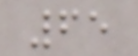65
